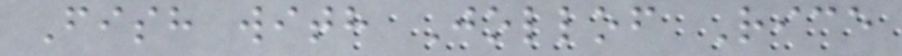Fish with Jollof Rice
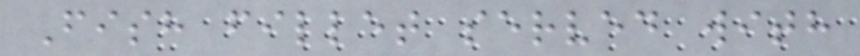Fish fillet served with
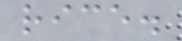rice.
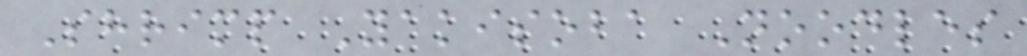Shrimp Yakisoba Noodles
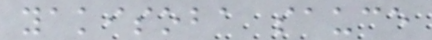yakisoba sauce
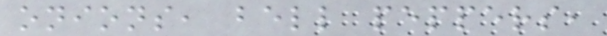onions, bell peppers,
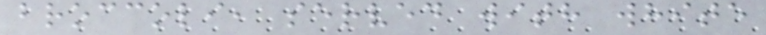broccoli, served with white
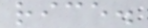rice.
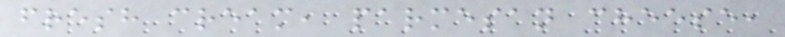fresh cream, parmesan cheese,
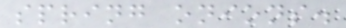spring onions.
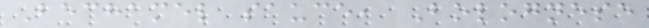Bechamel sauce, Bolognese
